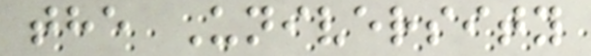the University
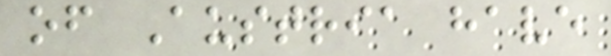of Austria have
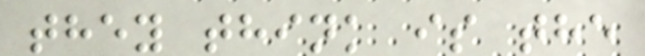they think is the
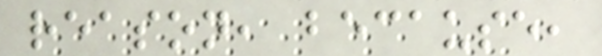reason, because,
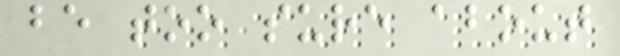be too sure about
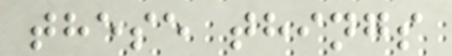these things
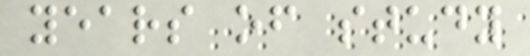years of study
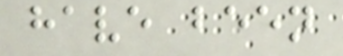have been
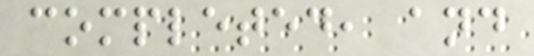completed, and
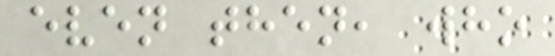even then, who
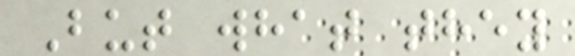But what they
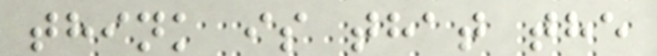think is that the
